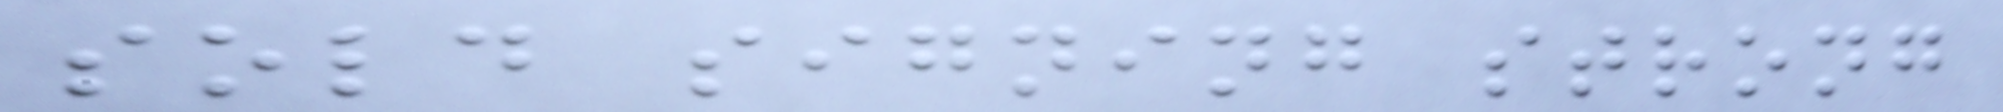sold signing strong
